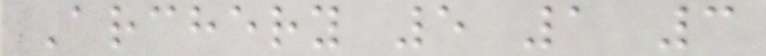Archery 5 1 3
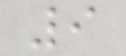9
